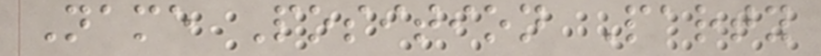Name Position Party
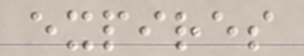expires
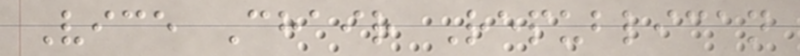Vice Chair Republican
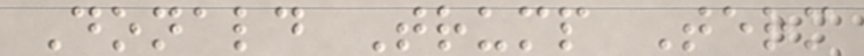Donald Trump Term
